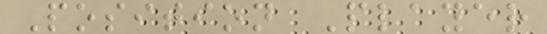Position Player
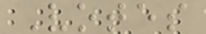Votes
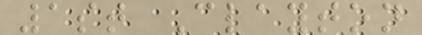1st Clayton
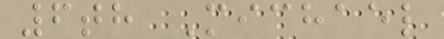6th Michael
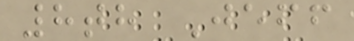8th Jeff
